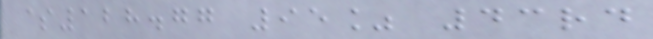$128.77 95% 43rd
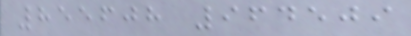855608 964509
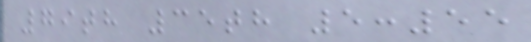79th 35th 5:55
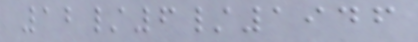12/6/1946
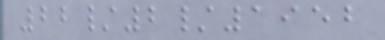22/2/1952
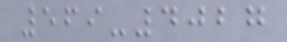569-4027
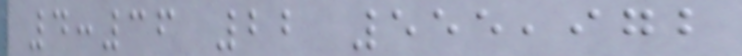4:36 22 555,972
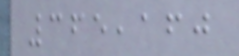365,160
